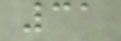31
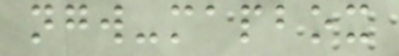ngw-mapbox
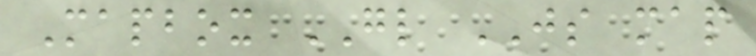Mapbox GL JS map
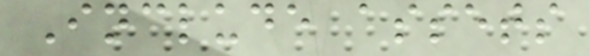Include assets
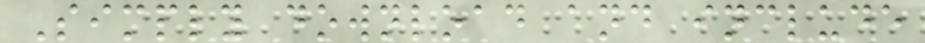Simply download and include
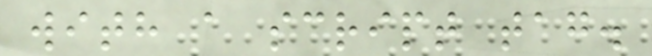with a script tag.
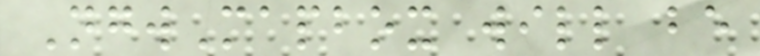NgwMapbox will be
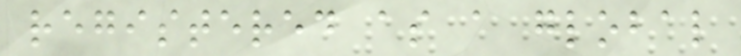registered as a global
